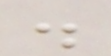.
